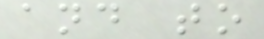and to
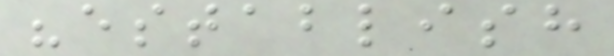"establish
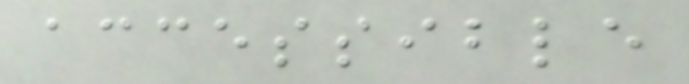accessible
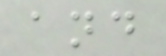and
